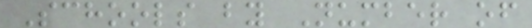Schools by Number of
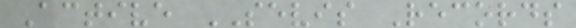Active SEVIS Records
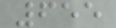655
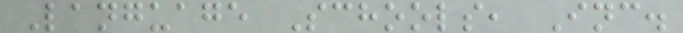Language Schools, Inc.
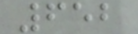652
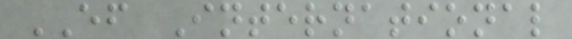EF International
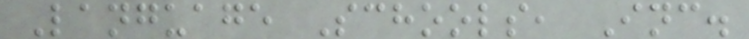Language Schools, Inc.
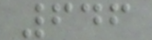646
